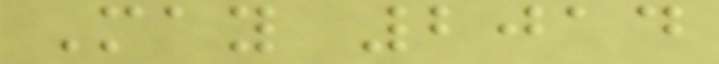May 2014
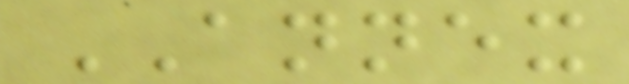ANNEX
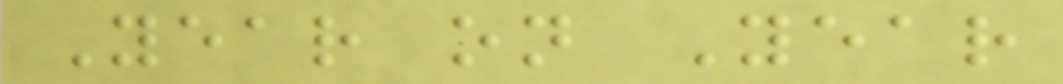Year on Year
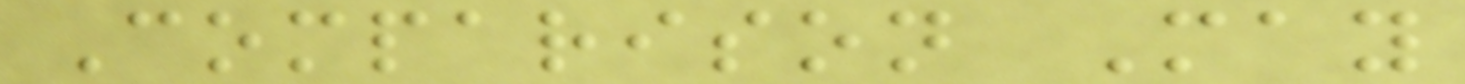Comparison May
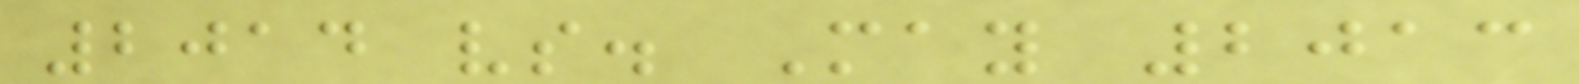2014 vs. May 2013
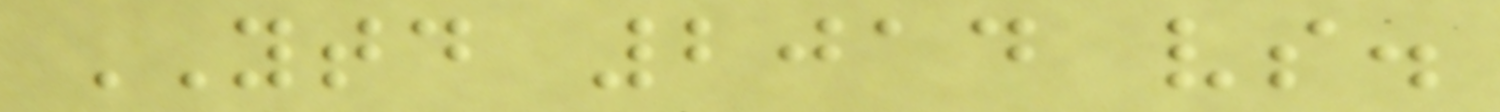YTD 2014 vs.
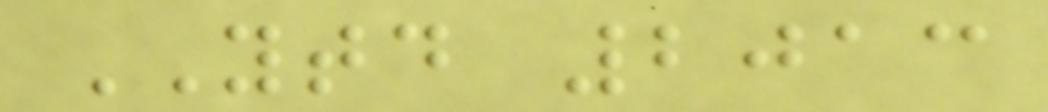YTD 2013
